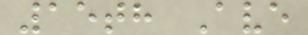15th Ave
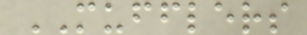MUFFLERS
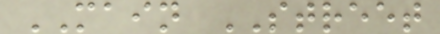MAIN STREET
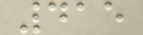415
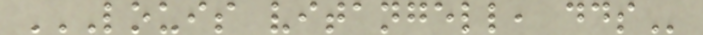LOUIS VITANGELL, DDS
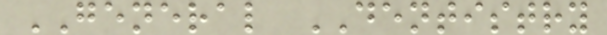GENERAL DENTISTRY
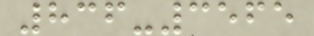836-3565
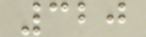320
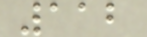112
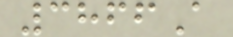3866A
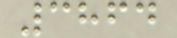3864
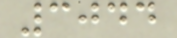3044
